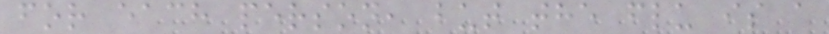for each person, but the flu is a
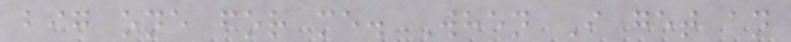big one for me. When I get an
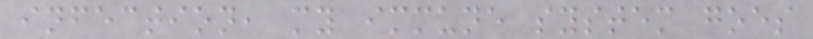infection, my immune system goes
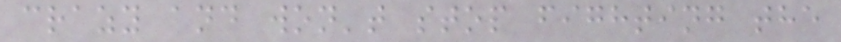crazy and won't stop fighting the
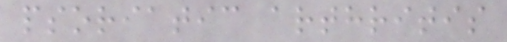psoriatic arthritis
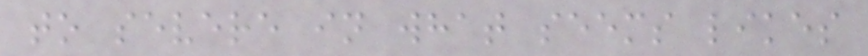to severe in what seems likes
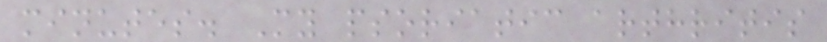minutes. My psoriatic arthritis
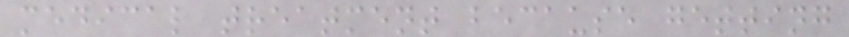medical treatment because getting
